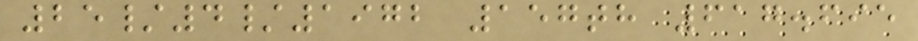25/4/1972 157th 617.695
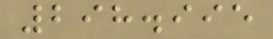298.995
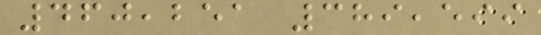460,251 389,599
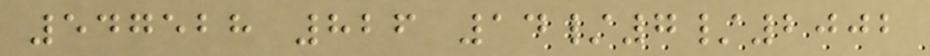547528 826 14/7/2002
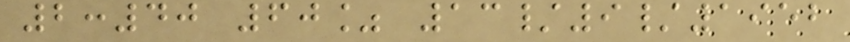2:40 60% 13/9/1952
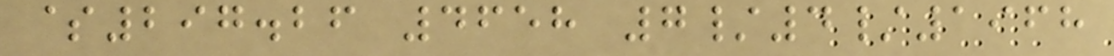$297.26 4658 7/4/1968
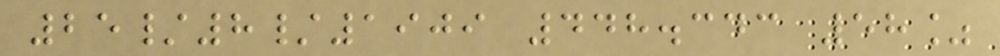25/8/1909 448.343 58%
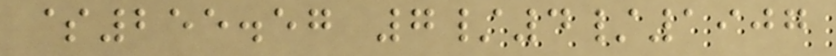$255.57 7/4/1907
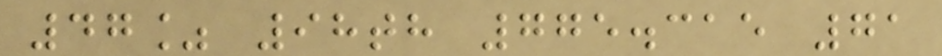47% 98th 775.315 71
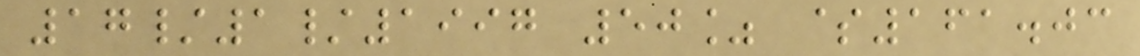17/1/1997 50% $161.03
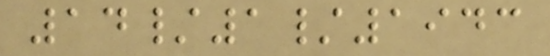14/1/1943
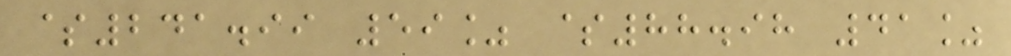$241.99 59% $88.98 41%
